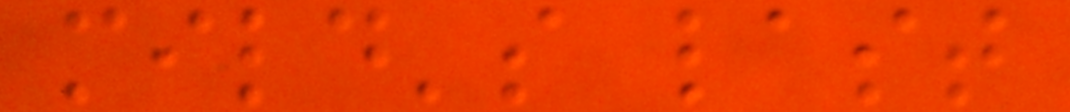mild's last
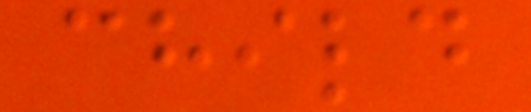child
